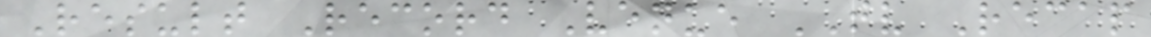Result Record Venue TV Recap
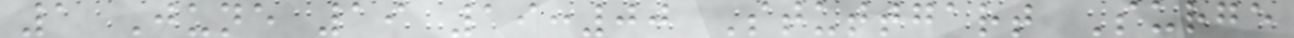1 June 19 19:00 Stuttgart Surge
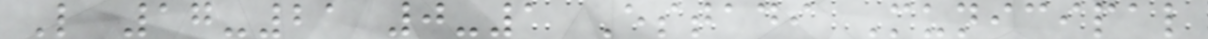L 17-21 0-1 Estadi Municipal
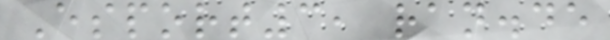Esport3, ran.de
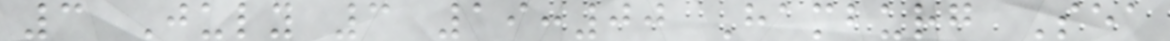3 July 3 19:00 Hamburg Sea
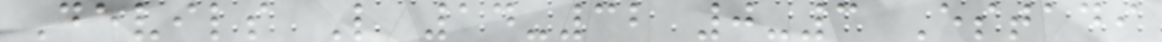Devils L 14-32 0-3 Estadi
